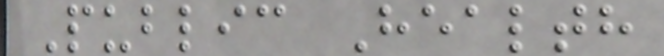Public Health
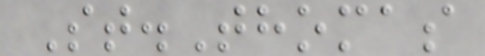St.Thomas
